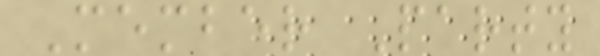Member Party
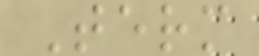Term
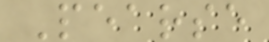Pearse
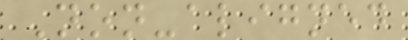Non-aligned
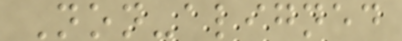Non-aligned
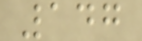147
